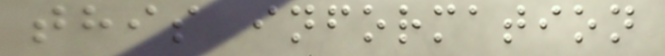this information
